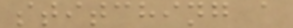stitching a
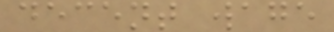decent wage
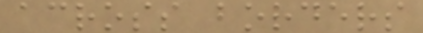across borders
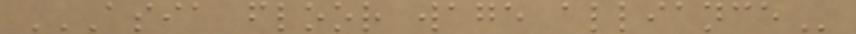ASIA FLOOR WAGE ALLIANCE
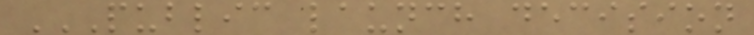PUBLIC LAUNCH DECISION
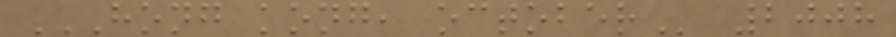HONG KONG, OCTOBER 2008
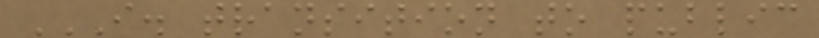I. TRANSITION TO PUBLIC
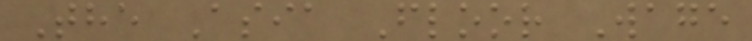The Asia Floor Wage
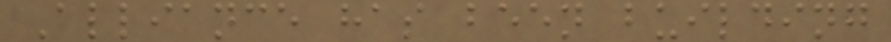Alliance has been building
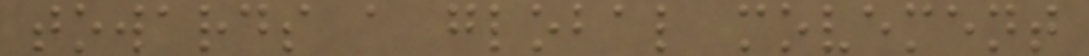towards a global movement
